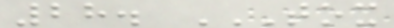28. TOX
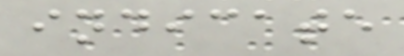indicate
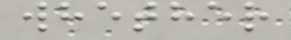whether
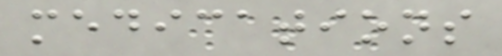medications
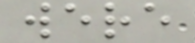were
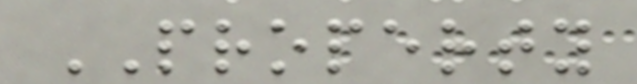PROPERTY
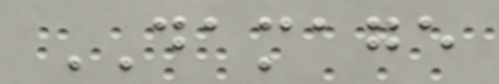DAMAGE
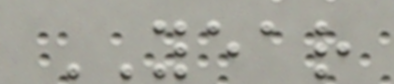YEAR
